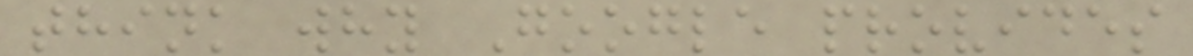think why Google provides
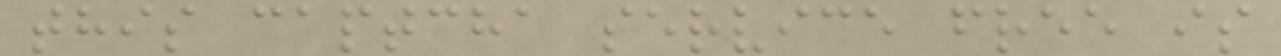this captcha service free is
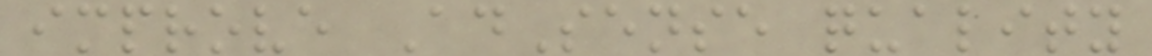improve AdSense quality
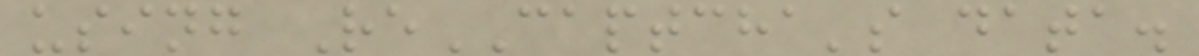using ReCAPTCHA's data.
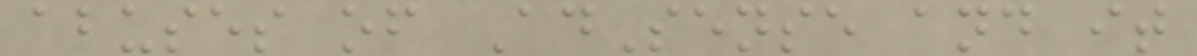abuses of AdSense and it
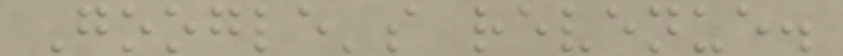Google's revenue.
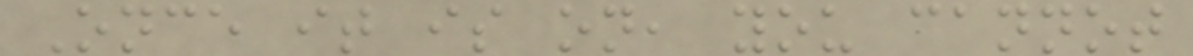Once it is on, you cannot
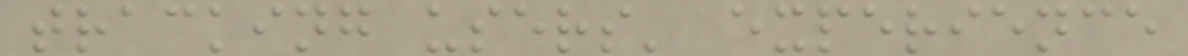tracking users' experience
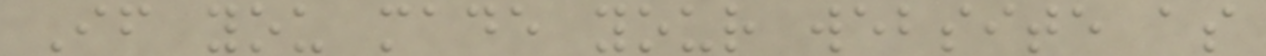If you made your website as
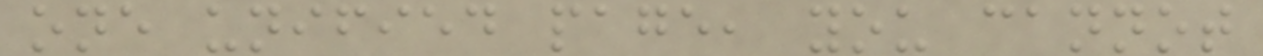one unified page, you cannot
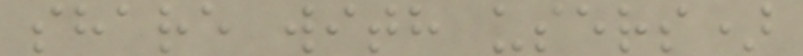share with users)
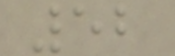52
